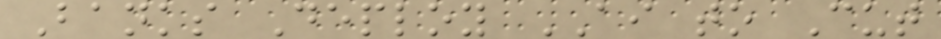Banks Deploy AI to Cut
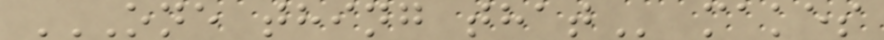ONE THING THAT makes
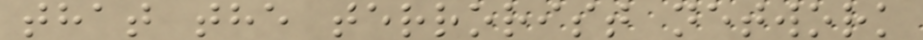that the terrorist network
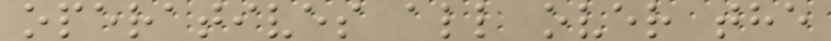operatives all over the
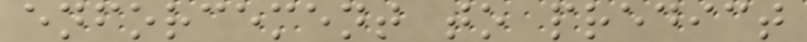enforcement to predict
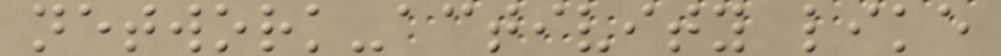network-activity like
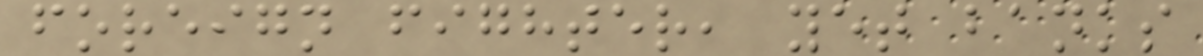foreign fighter, yet banks
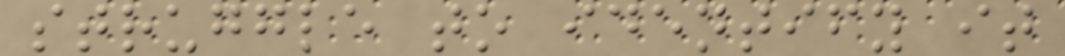struggle to identify it
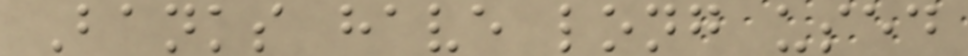Banks have long used
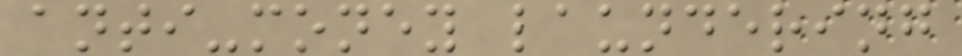anti-money laundering
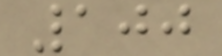100
